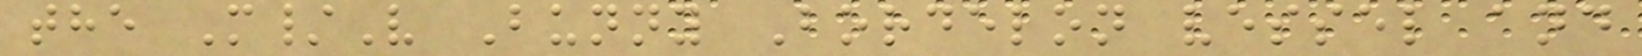the M/V Bunny Bordelon vessel and
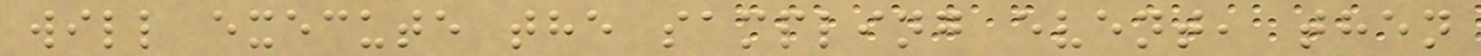will execute the sampling event, then
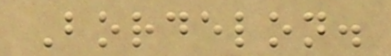Bordelon.
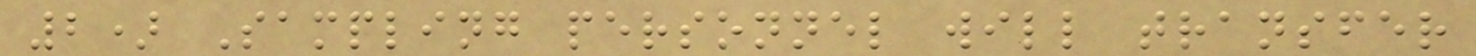2) Sampling personnel will transfer
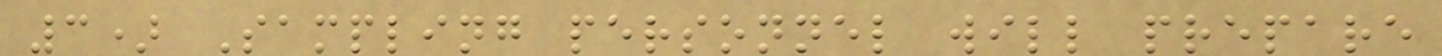3) Sampling personnel will prepare
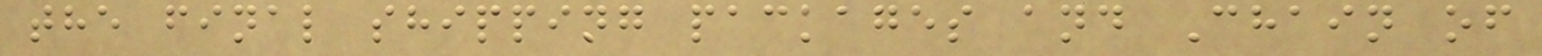the final shipping packages and Chain of
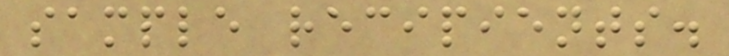sample recipients.
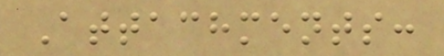Attachments:
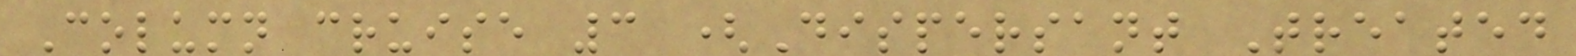Column cruise 3 (Dispersant Treated
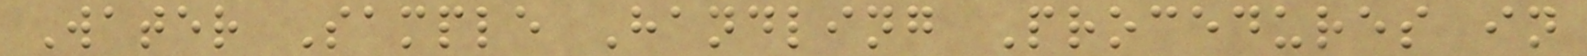Water Sample Handling Procedures in
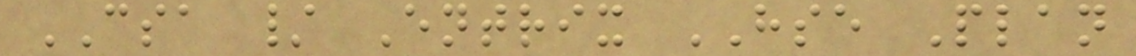CSA / Entrix HSE Plan
